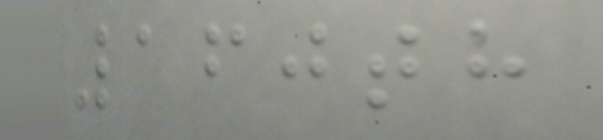160th
